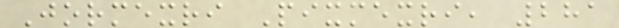Jormexri Pixmexri, 281
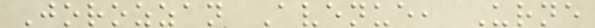Jorozzan Avenue, Urne
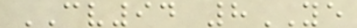CV94 8YE
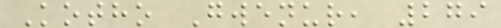Kotho Gwenur, 279
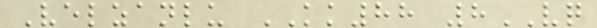Velzanlu KK88 8VQ
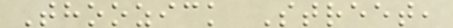Thoozick Street,
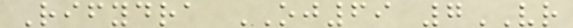Rifydra OJ69 7VR
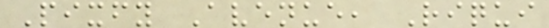Pixfy Avenue, Riqui
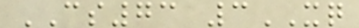CS73 3XQ
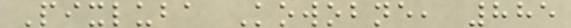Pixluba Kowobne, 885
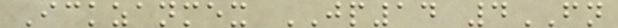Ickzanmex JP14 4FN
